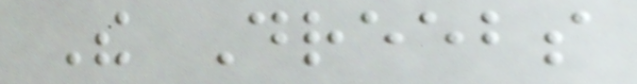The Dreebs
